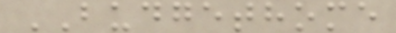BUDGETHOME
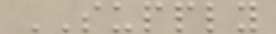SUPPLY
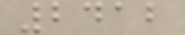2412
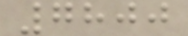7800
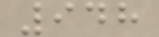948
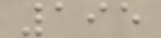195
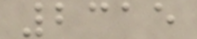2315
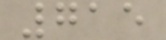715
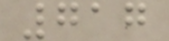717
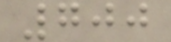700
